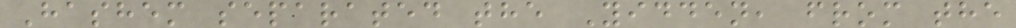Hashem separated the Yidden, from the
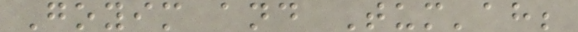Goyim and Tum'ah;
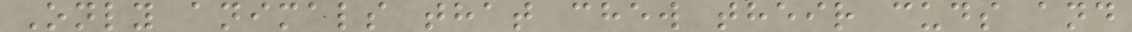Only animals that chew their cuds and
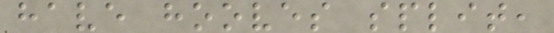have hooves split,
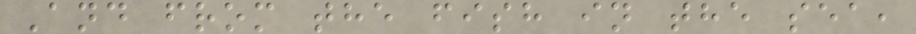And from the fish in the sea,
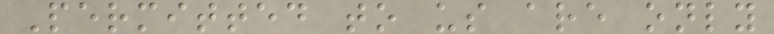Permitted to us are only
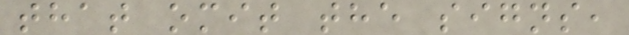that omit the signs,
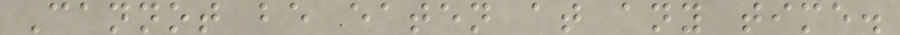Cannot be eaten at any time.
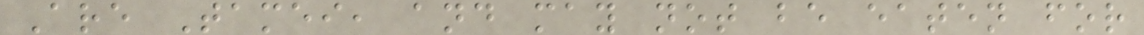Are Tamei, and may not be eaten for
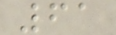61
